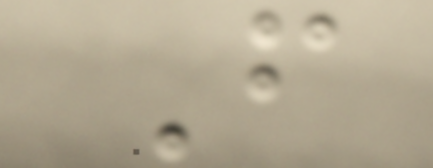F
